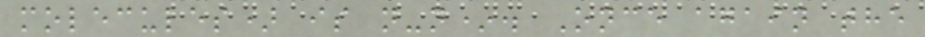molecules) is n-n*. Once again the
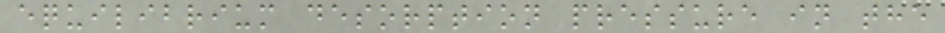equilibrium desorption pressure in the
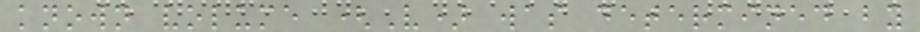known volume (V) was determined by
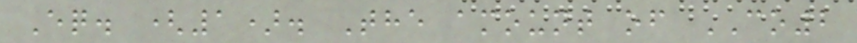Eq. (1). The amount of CO2
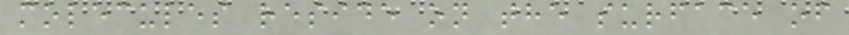molecules reside on the surface of
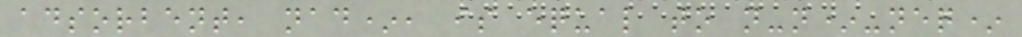adsorbent, nad*, is equal to n-n*-neq*
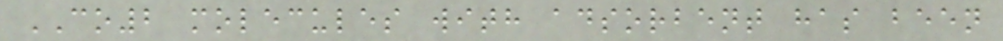CO2 molecules with adsorbent has been
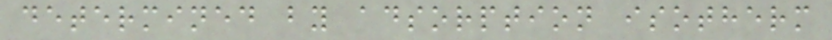determined by adsorption isotherm
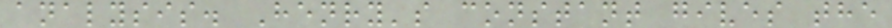analysis. Henry's constant gives the
